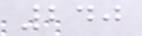240
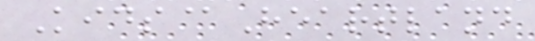Kids@Heartland
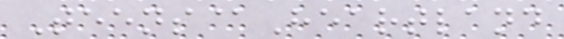Teens@Heartland
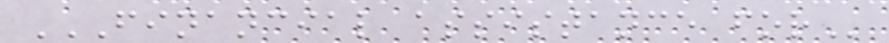FINANCIAL ASSISTANCE FOR
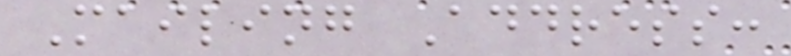Mailing Address:
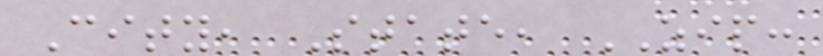City, State, ZIP:
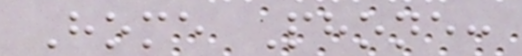Home Phone:
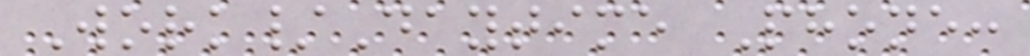Work/Daytime Phone:
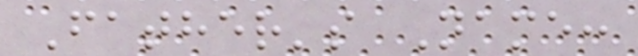Father's Name:
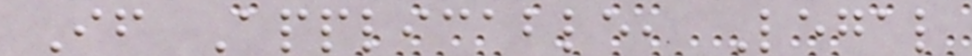If Applicable, Legal
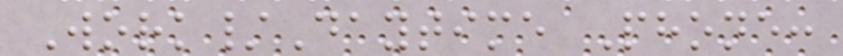Work/Daytime Phone:
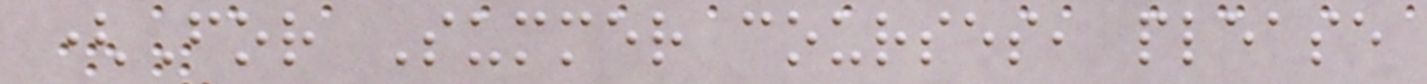(For Summer courses, please
